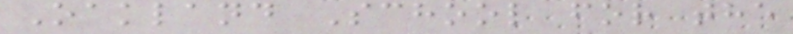Oakland School for the
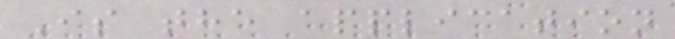Is the application
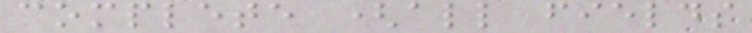complete (all fields
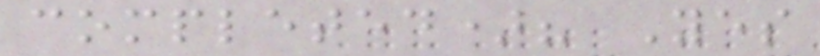completed)? Yes
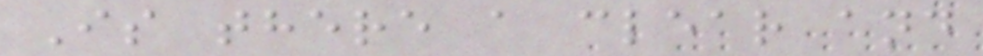Is there a clear and
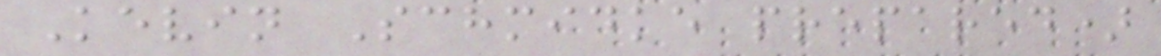Kevin Schmidke prepared)
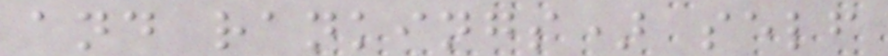and rankings) self
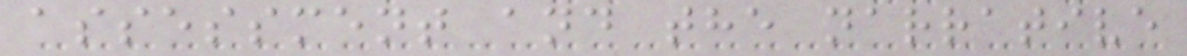assessment and the narrative
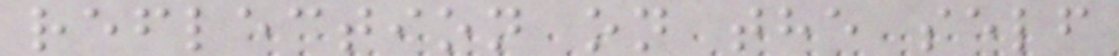reflection on the self
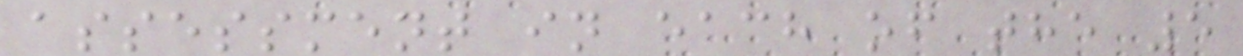assessment in each of the 5
